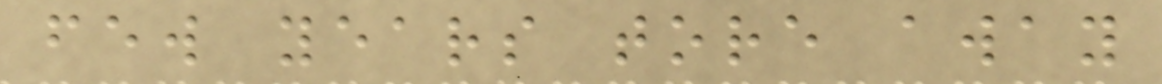few years tore away
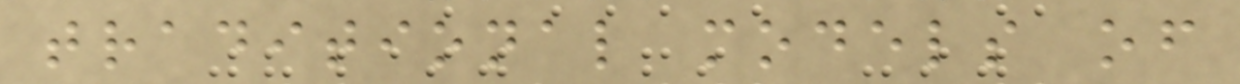traditional models of
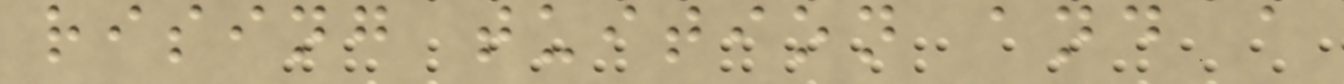rising tuition and a
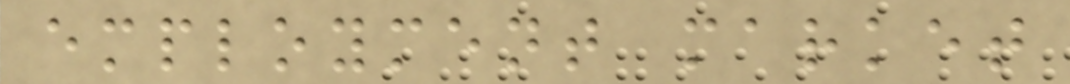employment market
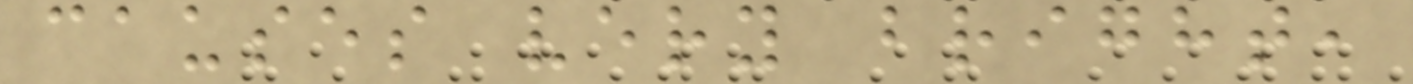causes very bright,
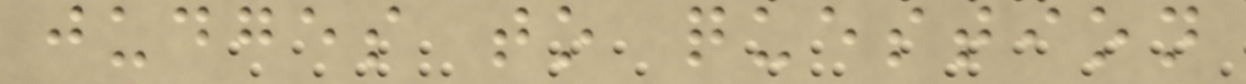judges to question
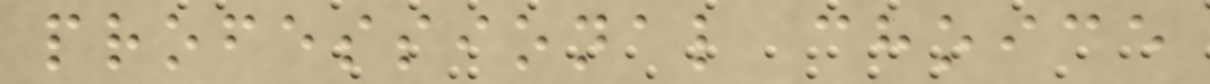professional choice
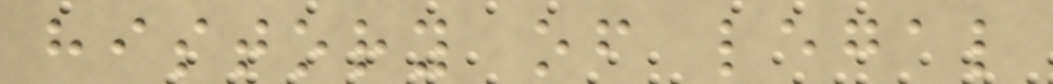history of legal
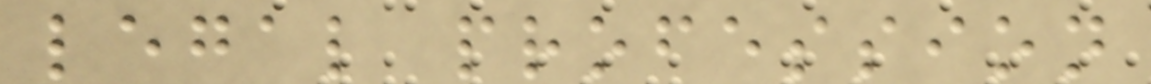legal profession
